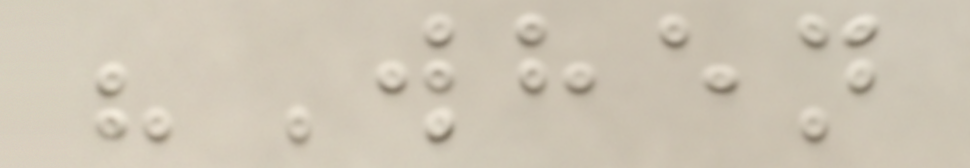"When
